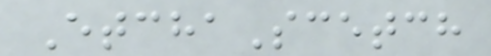EtchaScetch
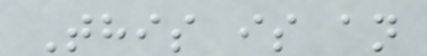This is an
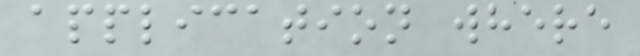application where
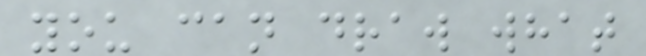you can draw what
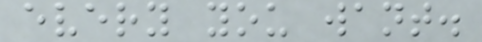every you want.
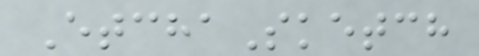EtchaSketch
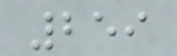259
